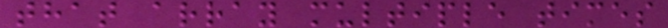that array multiple times
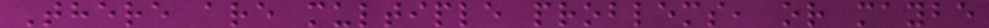There are multiple problems, or maybe
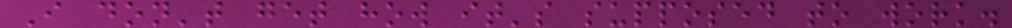I don't get how it's supposed to work.
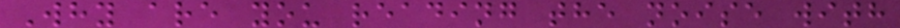Why are you reading the noise with
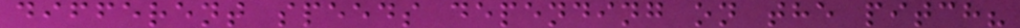different speeds depending on the pitch?
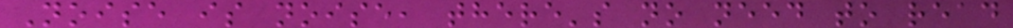Noise is noise, there's no need to read
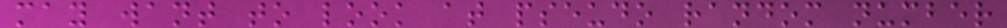may want to look at pseudo random number
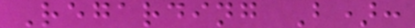Regarding B):
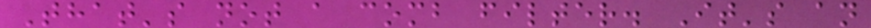That's not a comb filter. It's an
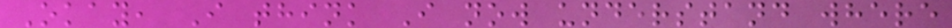Okay, I think I now understand where
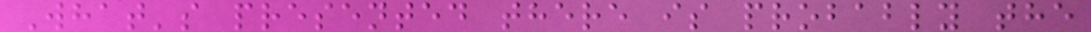What's presented there is probably the
